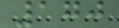170
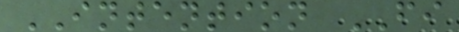INTENTION FI
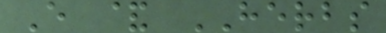E & HERBS
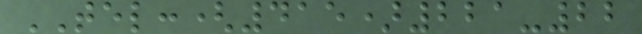TEL:(415)221-22
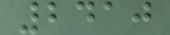2410
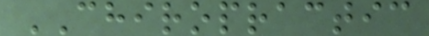CHIROPRACTIC
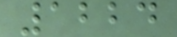1224
